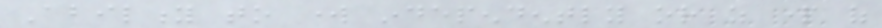Ability to work independently or as part of
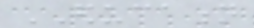EDUCATION
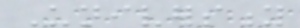University
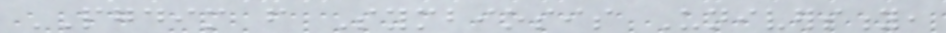PGDIM from Symbiosis University,
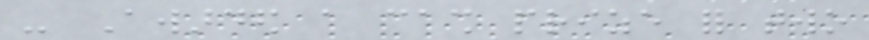- Awarded a cash prize for two
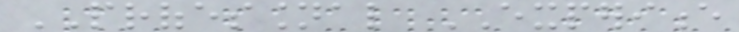PROFESSIONAL EXPERIENCE
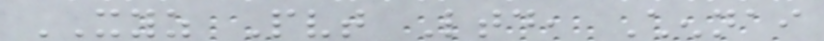XYZ Pvt Ltd, Chennai
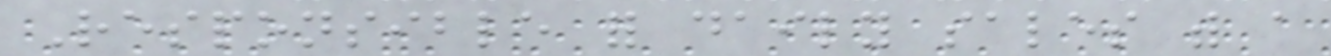Responsible for daily sales with a
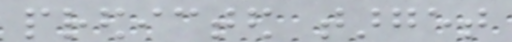predicted target
